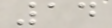14
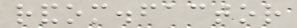random.factor
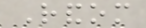Random
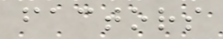factors
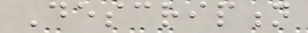Description
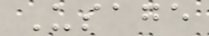Usage
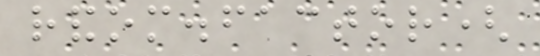random.factor(
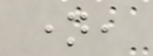name,
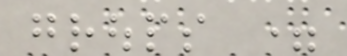groups =
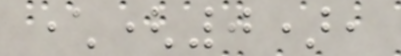character(0),
